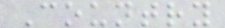Country
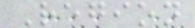Region
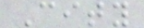City
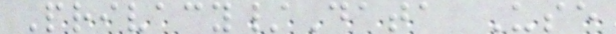Privacy/Data Use
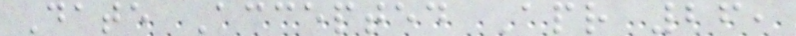Date Accepted Apr 26,
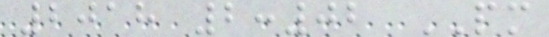2018 2:02 PM
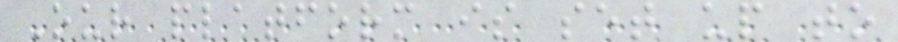Our platform is set up to
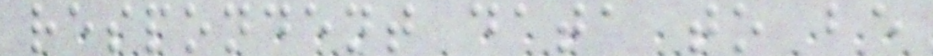respondent data to be
